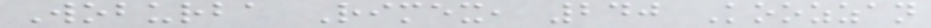Woburba Rimex, 240 Koozzan
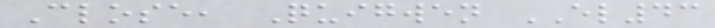Close, Quigwen EL43
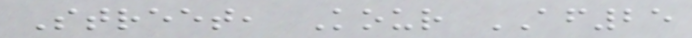Street, Kour AF25
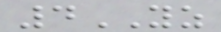4YZ
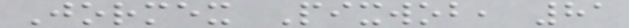Jormex Pixwob, 81
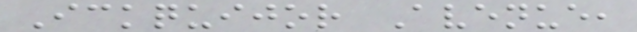Ickquijor Avenue,
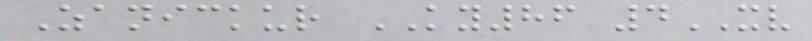Zanickur KY86 4XV
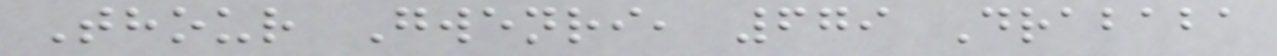Thour Gwenri, 679 Drababa
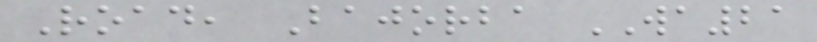Road, Bajorba WA21
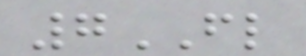7FL
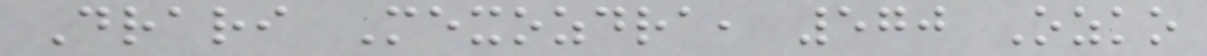Drari Mexozdra, 570 Ozko
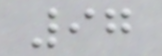97
